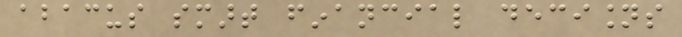abacus smart financial decisions
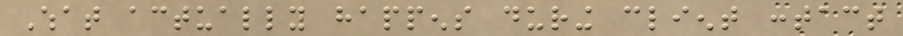What actually happens during client contact
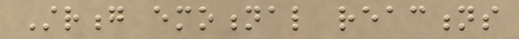Strong emotional reactions
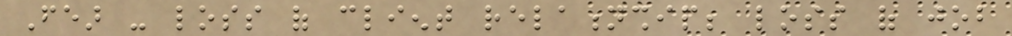Fear - loss of client relationship; loss of job
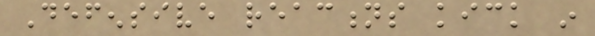Defensive reactions kick in
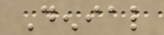Denial
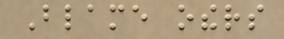Blame others
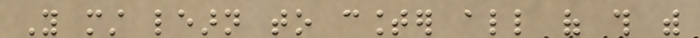You must learn to counter all of this with
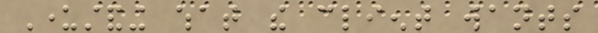Understanding what the client wants
